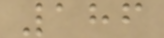186
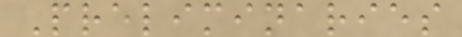Preliminaries
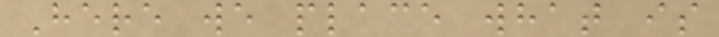Here we place what is
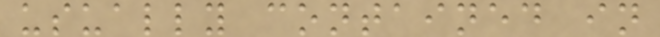usually contained in
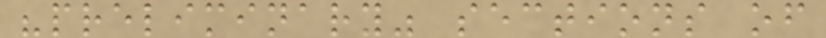"preliminary" sections of
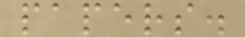papers.
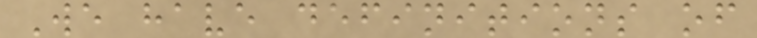We have definitions of
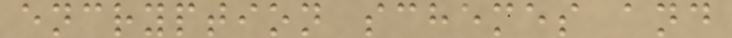encryption schemes and
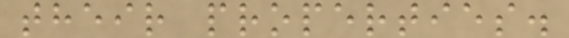their properties.
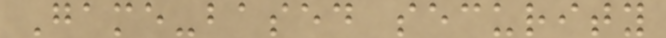Game-based security
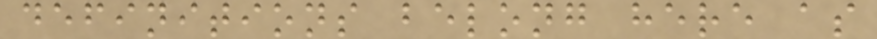definitions belong here as
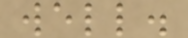well.
